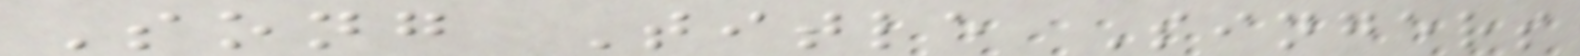Song Title Singers
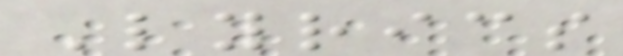Lyrics
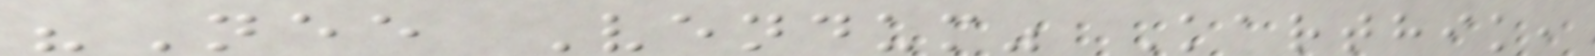"Nee Vendum" Karthik,
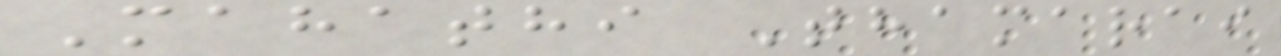Mahathi Thamarai
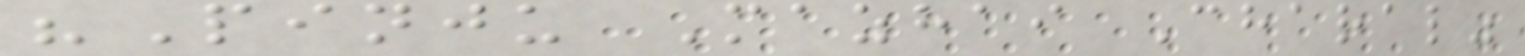"Pinju Mazhai Charal"
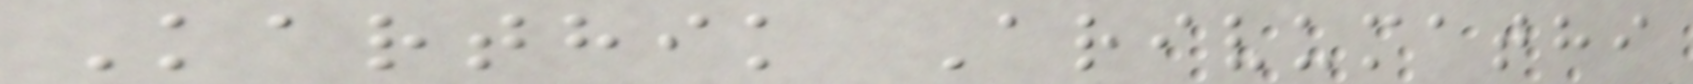Karthik Arivumathi
